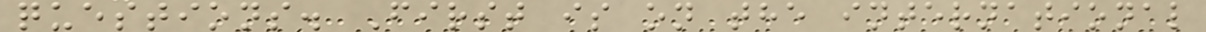questions. First is on the international
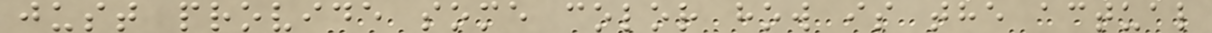just provide some color how is the actual
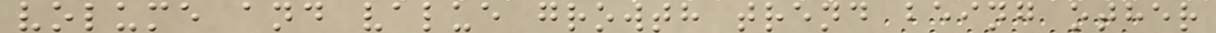volume and value growth trend being other
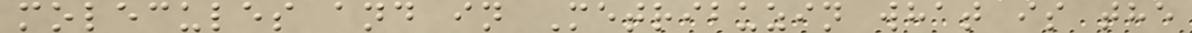molecules and in Metribuzin what is the
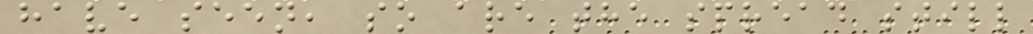have seen, so are the spread still
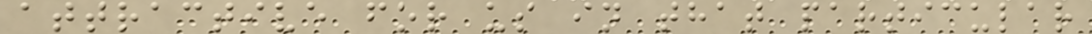attractive for us in that particular
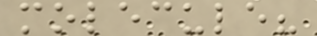molecule?
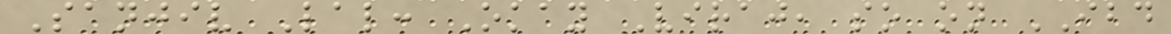Sanjiv Lal: Okay Viraj, so on IBD
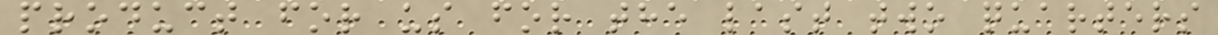product for us for the last two quarters
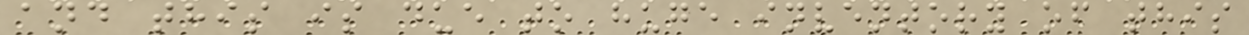and this is due to huge inventory of this
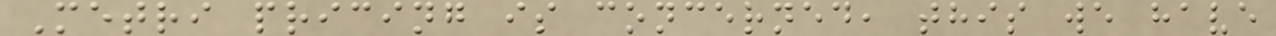Metri pricing is concerned, this we have
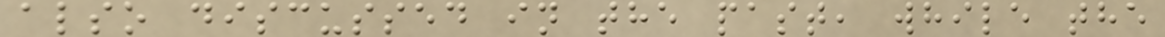also discussed in the past, while the
